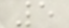5
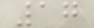17
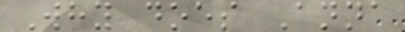Why does Anna
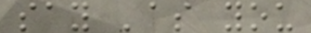say 'as you
